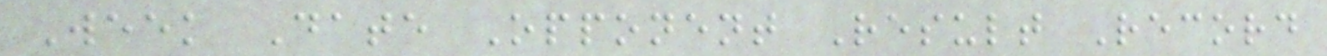Week Date Opponent Result Record
